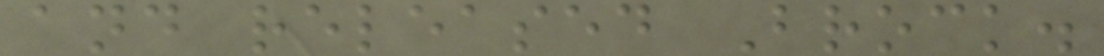and released Brock.
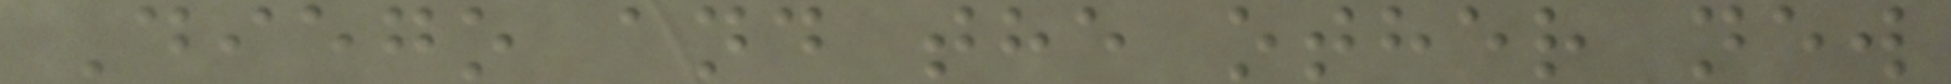Diego and the other new
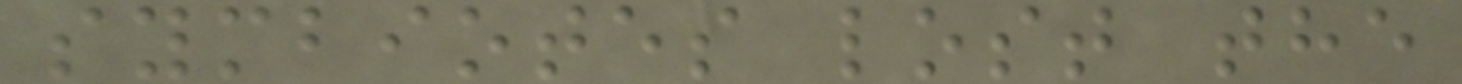symbiotes lost the
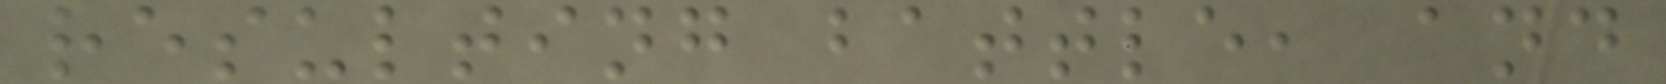resulting battle, and
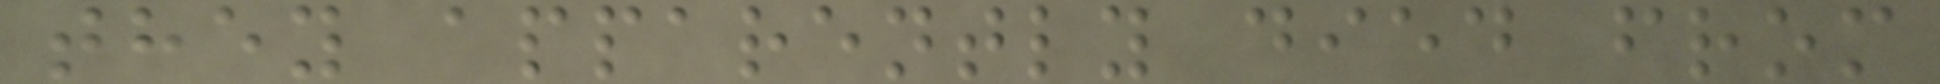they apparently died from
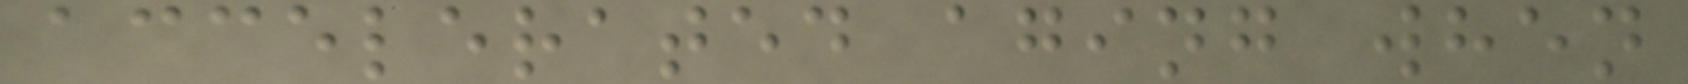accelerated aging when
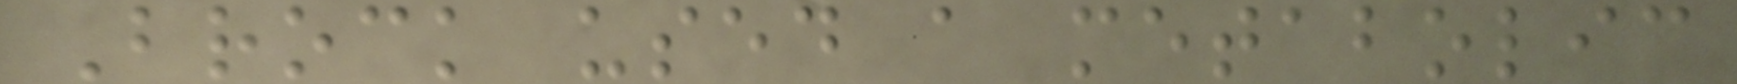Brock used a metabolic
